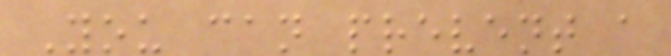You can prevent a
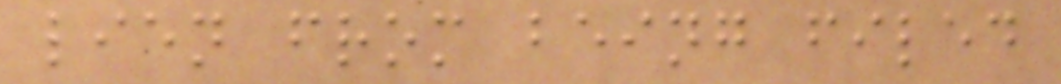lien from being filed
